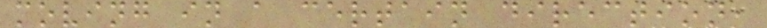moving in a certain direction,
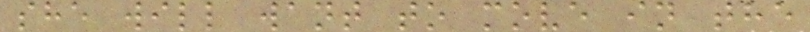she will want to move in the
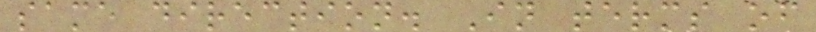same direction. In terms of
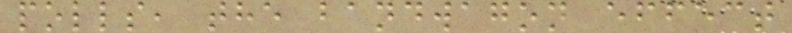polls, the bandwagon effect
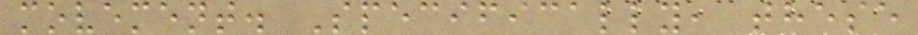movement. Specifically, these
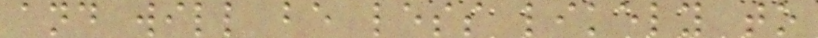and will be less likely to
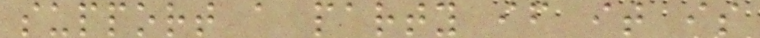support a party if it is
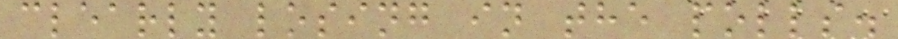clearly losing in the polls.
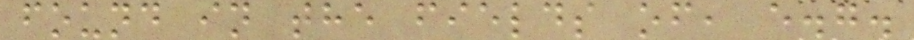found in the fields of, e.g.
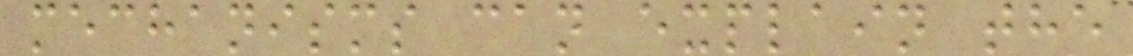mechanisms can explain the
